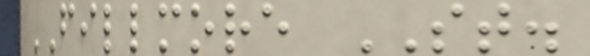FILLMORE ST.
